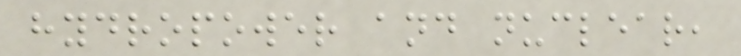hydropower and nuclear,
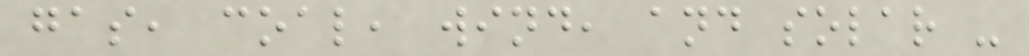gas, coal, wind, and solar -
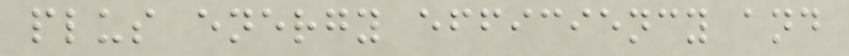plus energy efficiency and
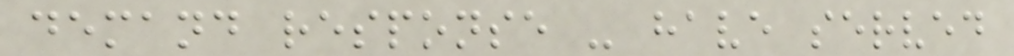demand response - have served
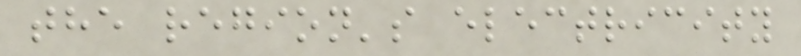the region's electricity
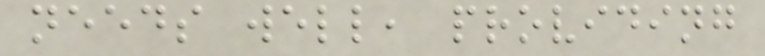needs well, providing
